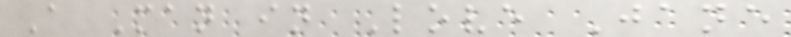A Man in Love Jane
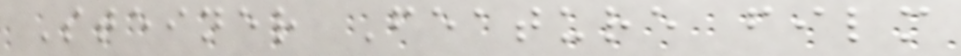Steiner Feature film
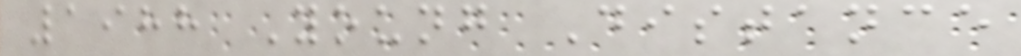1988 Young Distance
